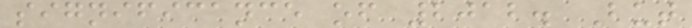significance of 2012. But
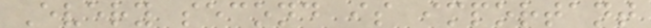Every second is important
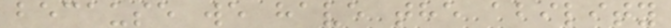because we have the ability
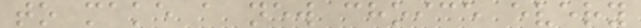to make a new choice every
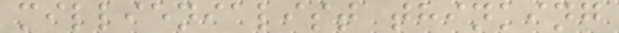millienialist thinking
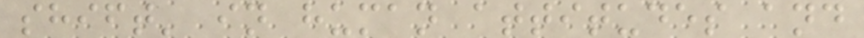shift' in human attitudes and
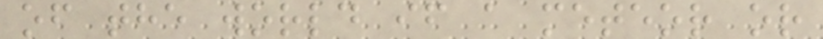of the world if a meteor or
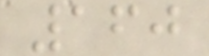160
